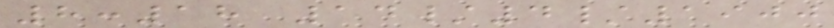8:18 14/4/1900
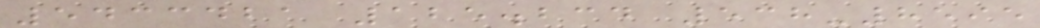5433421 125.234 538-8595
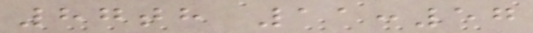87th 11:57
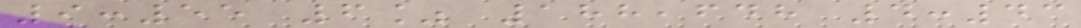9:55 6% 188,648 4:43
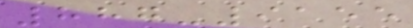887-9155
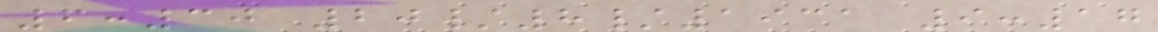6:30 20/8/1931 9:17
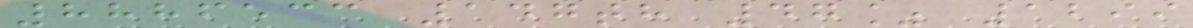8886533 147th 47% 1299
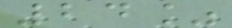24%
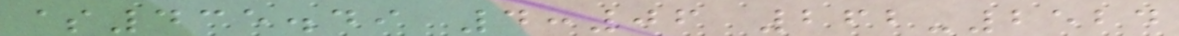$435.49 4:06 262-2524
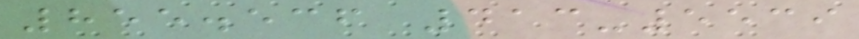855.536 413-5539
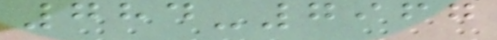784-7967
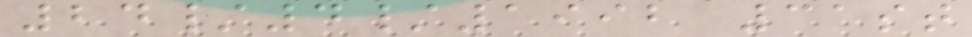24/4/1992 31st
